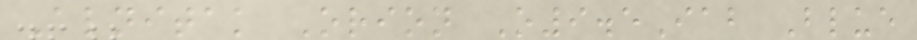Alnitak Orion O9.5Iab Blue
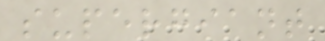supergiant
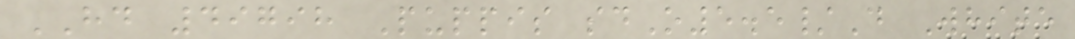HD 49798 Puppis sdO5.5/D White
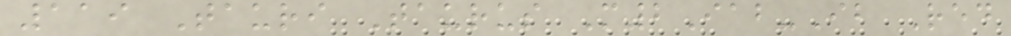119 Tauri Taurus M2Iab-Ib Red
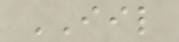IIL
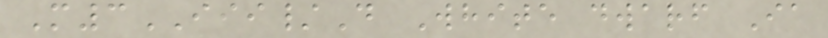M3III/D White dwarf Ia
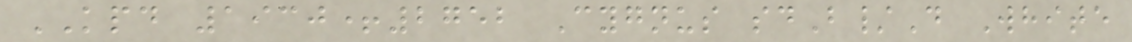KPD 1930+2752 Cygnus sdB/D White
